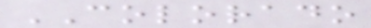COLORADO
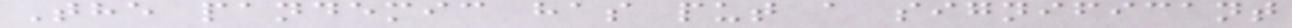The pandemic has put a significant
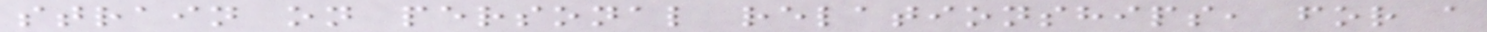strain on personal relationships, for a
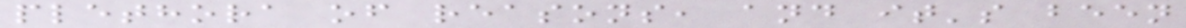plethora of reasons, and it's been
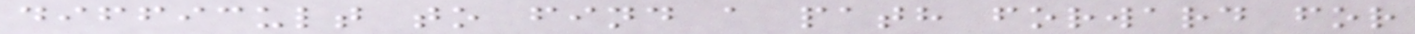difficult to find a path forward for
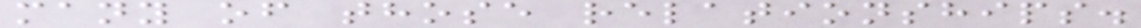many of those relationships.
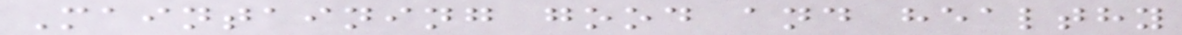Maintaining good and healthy
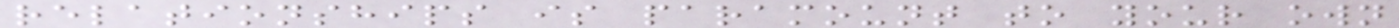relationships is paramount to your own
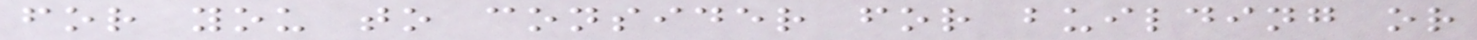for you to consider for building or
